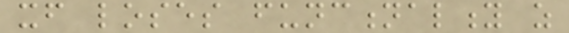itself loses functionality as
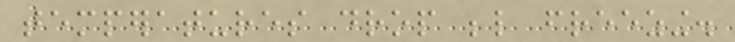temperatures drop below freezing.
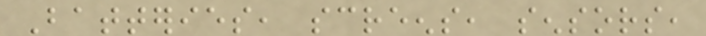Batteries, screens, sensors,
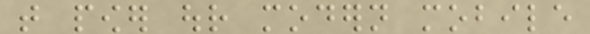that power our modern mobile
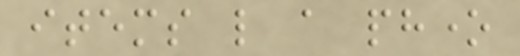items like a phone
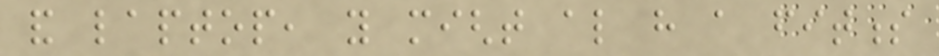and laptop, you might also have a fitness
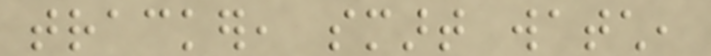tracker, smart watch,
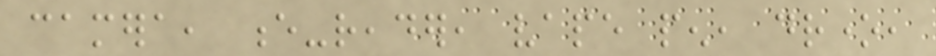camera, e-reader, vape pen, drone,
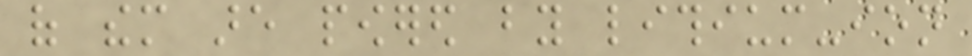of them are powered by lithium-ion
